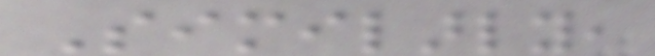Similarly,
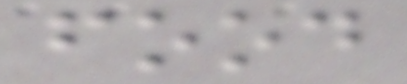food
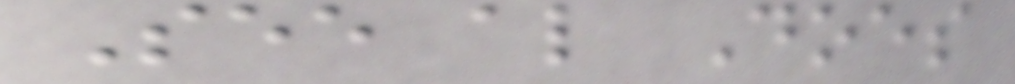See also Does
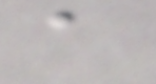a
